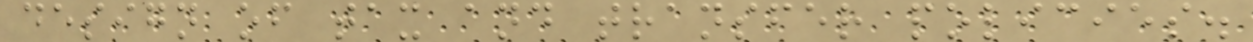design of tax and transfer policies.
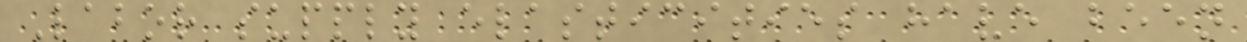Labor supply elasticities have been
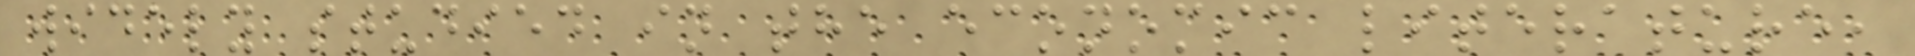widely studied in the economic literature,
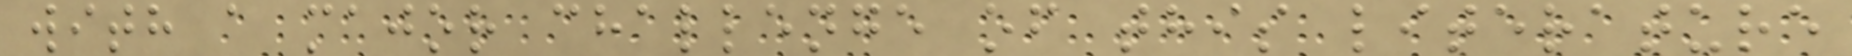with a major challenge of this literature
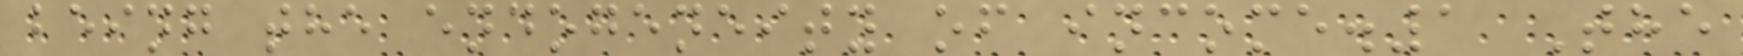being the endogeneity of income.1 The
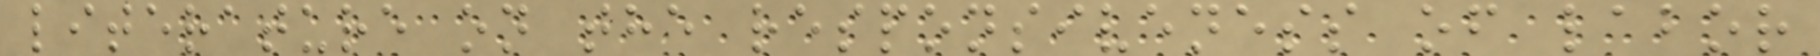literature on the responsiveness of labor
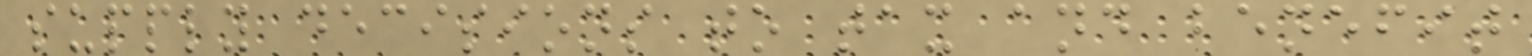supply decisions to tax and benefit
